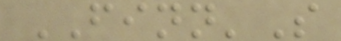FINN'S
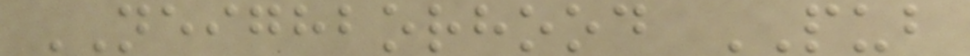NEIGHBORHOOD PUB
